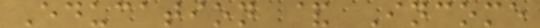Education & Income
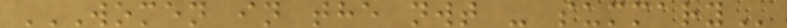WOMEN IN THE NWT - SUMMARY
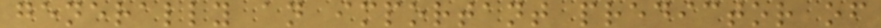generally an important predictor of
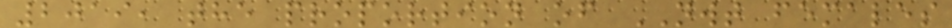2019, the proportion of NWT females
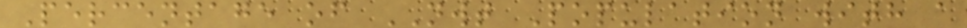Percentage of NWT Population with a
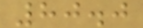80.0
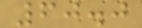60.0
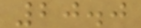20.0
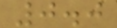0.0
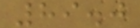89.0
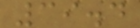39.4
